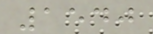1540
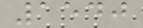1540
